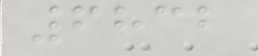6832
